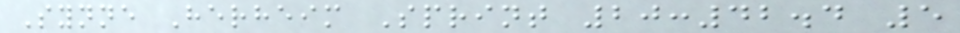Synne Herheim Sprint 20:42.4 5
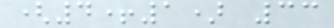(4+1) 33
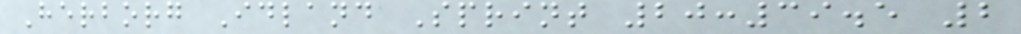Herborg Idland Sprint 20:39.5 2
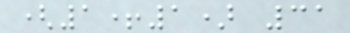(1+1) 31
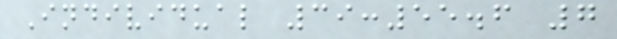Individual 39:55.6 7
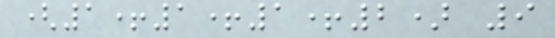(1+1+1+2) 9
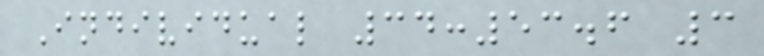Individual 34:53.6 3
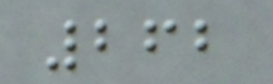262
